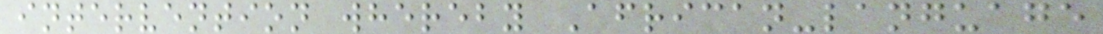intervention whereby African-language
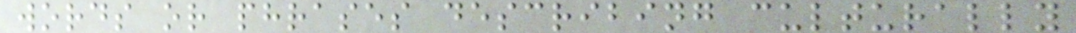words or phrases describing culturally
